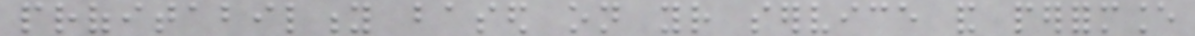profitability based on your service and performance
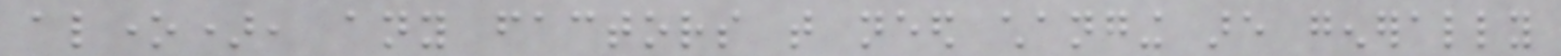alone), any factors that need changing are generally
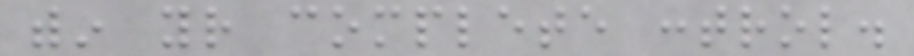within your complete control.
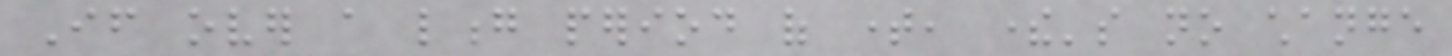If over a long period of time, there's no change
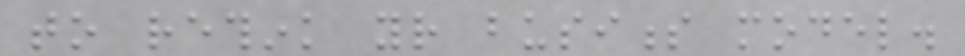to rethink your business model.
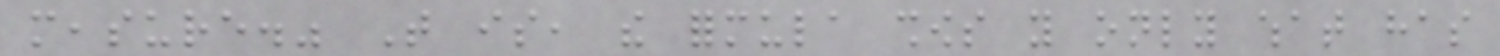measure." That is, the formula shows you only what has
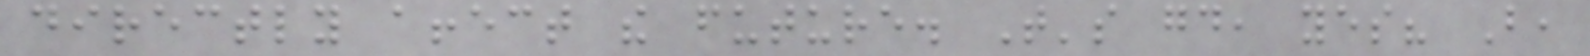directly affect the future. That's good, yes? But,
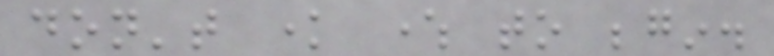don't know where to begin.
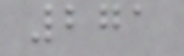271
